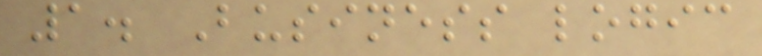1. Business logic
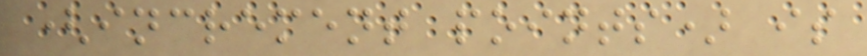(increment points) is
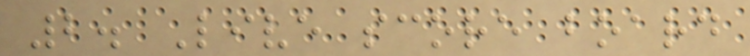2. Live score board
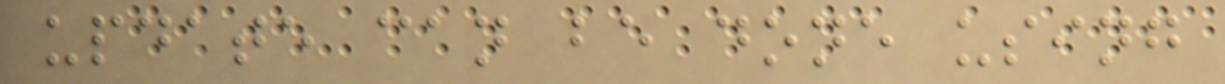update can be done using
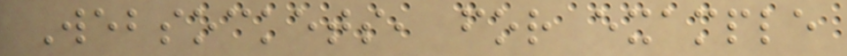Websockets, for example
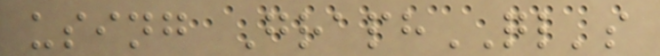using GraphQL's
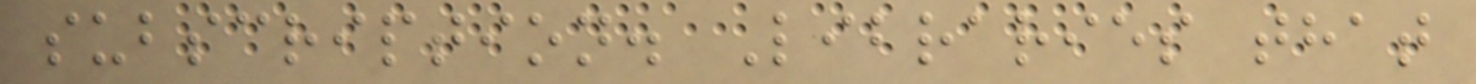subscription. Libraries that
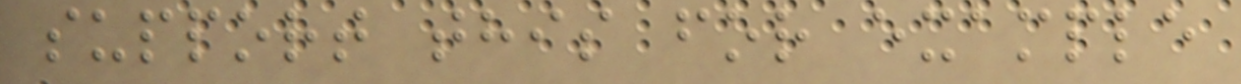support this for example
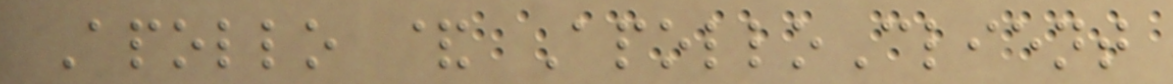Apollo & ApolloClient
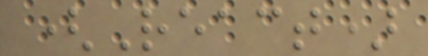(React)
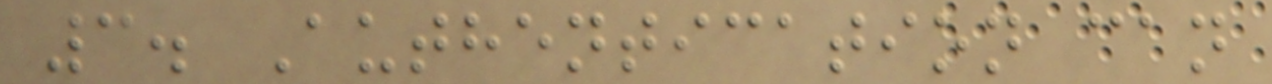3. Authentication can
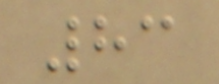83
